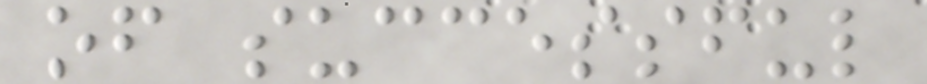of successful
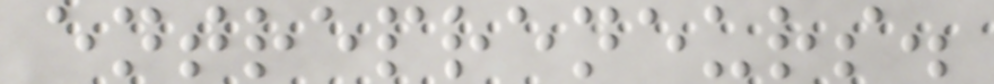entrepreneurs.
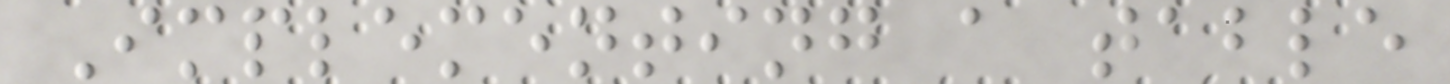Implementing a table
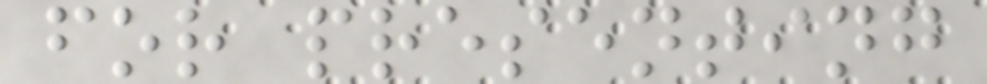for presenting
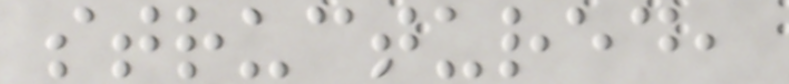structured,
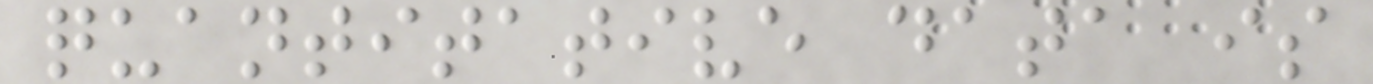quantitative data is
